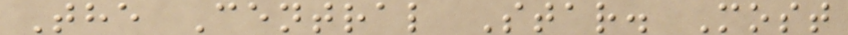The Central Star. Most
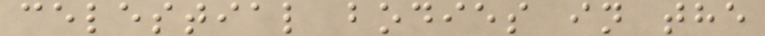celestial bodies in the
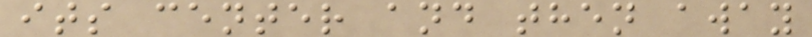its center and then away
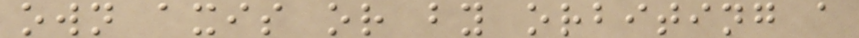own axis or by orbiting a
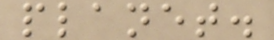planet.
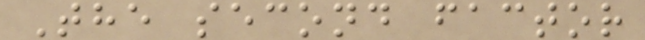The second factor
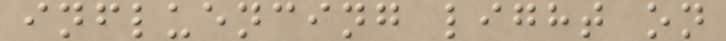influencing light on
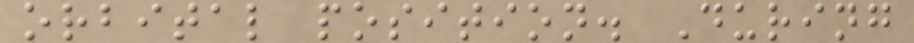orbital position. During
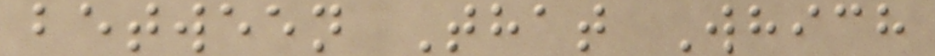between That Which
